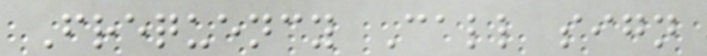Frequency Call sign
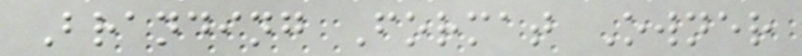Branding Format Owner
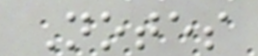Notes
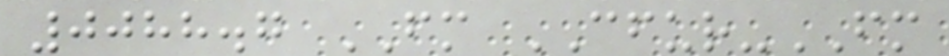0088.7 FM CFUR-FM
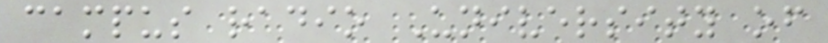campus radio University of
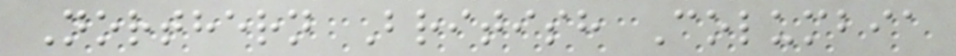Northern British Columbia
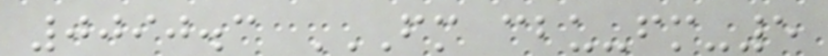0090.3 FM CBU-FM-5
